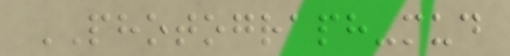PHOTOGRAPH-mud
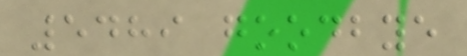5489 goodbye
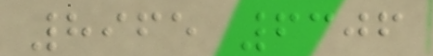8965 6306
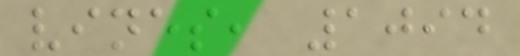vines, 1094
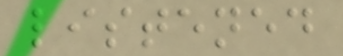listened
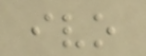ivo
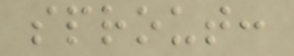sprout:
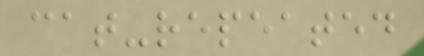cat-repeated
